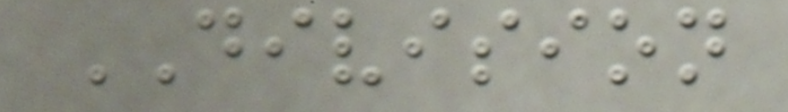DIVISION
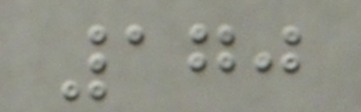170
